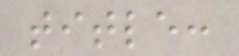title:
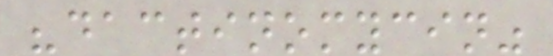"dactinomycin"
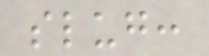slug:
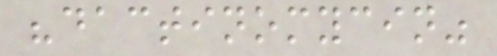"dactinomycin"
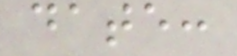date:
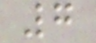7
